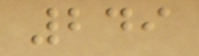249
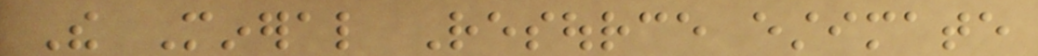The Mineral Resource estimate
